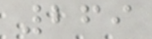269
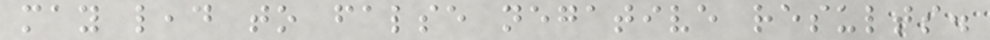may lead to false negative results.
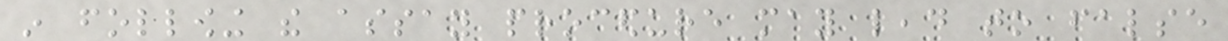in following the assay procedure may lead to false
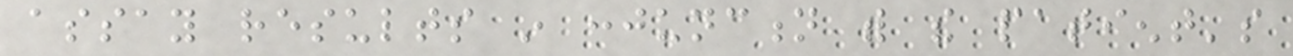assay results in conjunction with the patient's
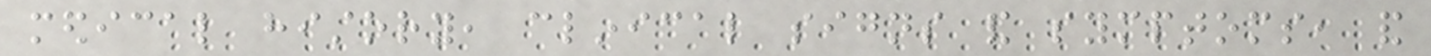medical history, clinical signs and symptoms, and
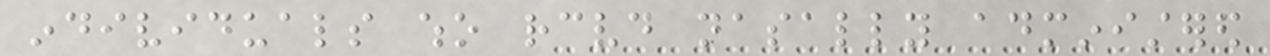individuals who received nasally administered
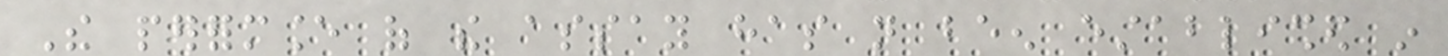The performance of the assay has not been established in
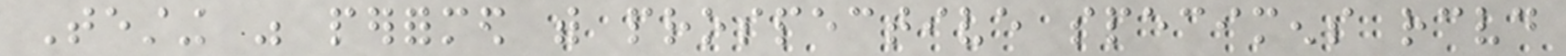Testing was performed with prospective specimens received
